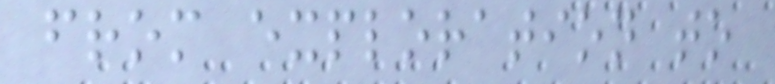from exploration to
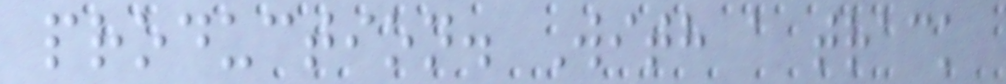production. With a track
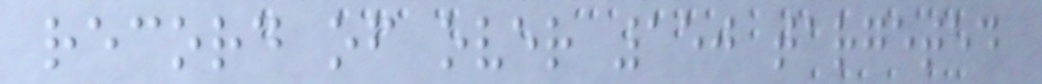record of over 150 targeted
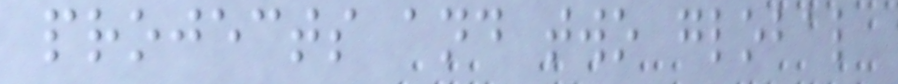projects and two global
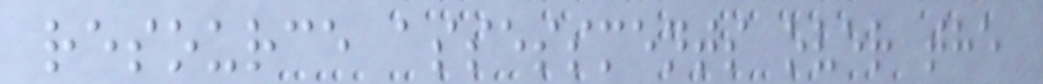resource assessments over the
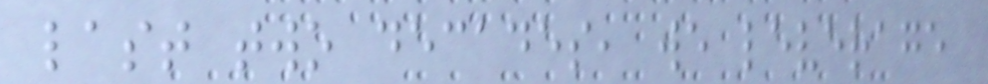last two decades, we leverage
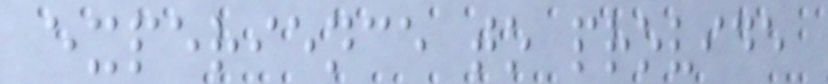experience to provide
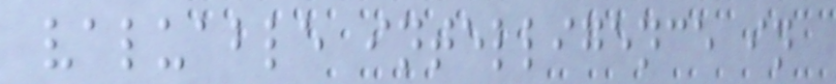valuable intelligence in
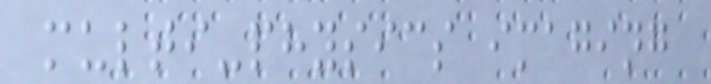multi-physics imaging
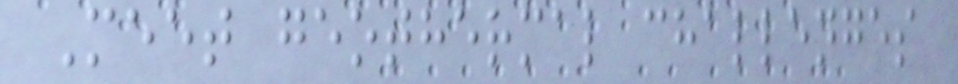Meet geothermal challenges
